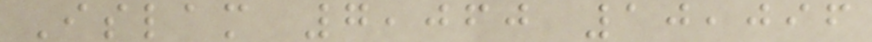Islam 7,060 10,096
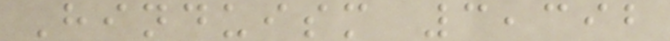Hinduism 3,392
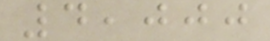4,000
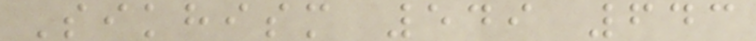Sikhism 549 643
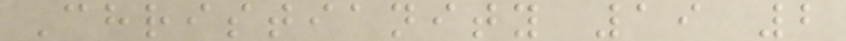Christianity 19 2
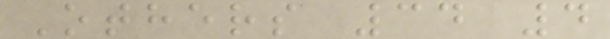Others 34 4
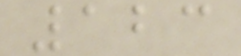123
